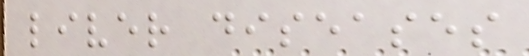liver diseases
